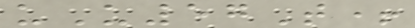uU57T+
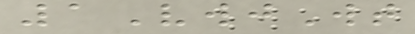1VwjWt
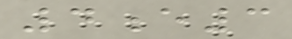4e3
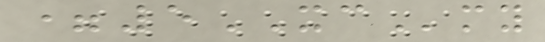=5XCmy
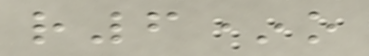r6*o
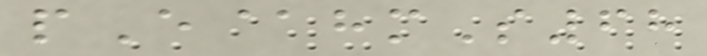pE@hmS68
